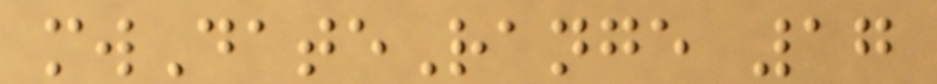mwDateRange 17
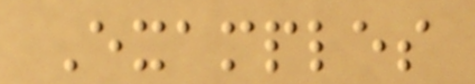Examples
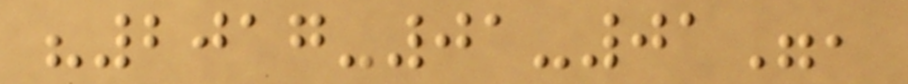"2017-01-01",
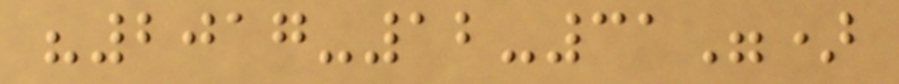"2017-12-31")
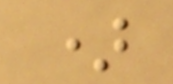)
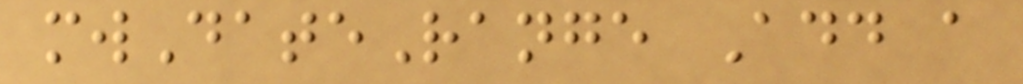mwDateRange Add a
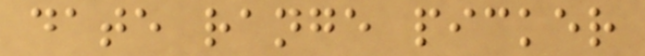date range picker
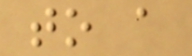to a
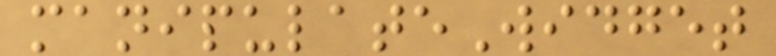manipulateWidget
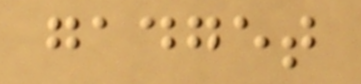gadget
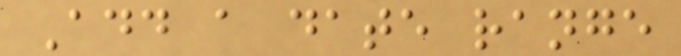Add a date range
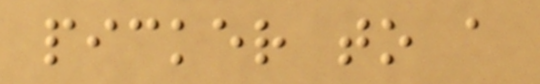picker to a
